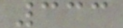333
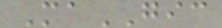MaGIC
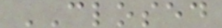CLOSED
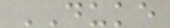DUKE
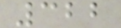322
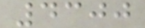4300
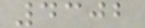4302
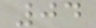04
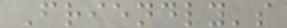Friendly's
